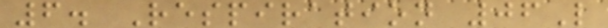6. Respiration 06L
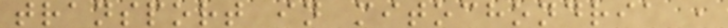transport in mitochondria ,
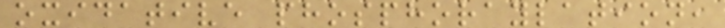oxidative phosphoraylation,
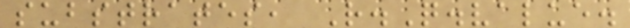substrates, R.Q.value.
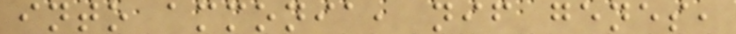into ammonia, nif genes,
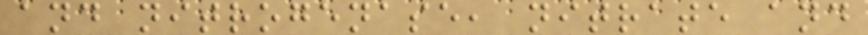and nitrogenase, nitrate and
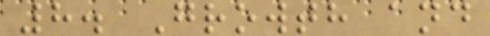8. Growth and
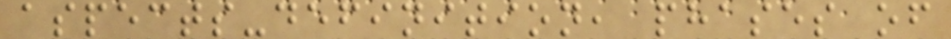aspects-definition, phases of
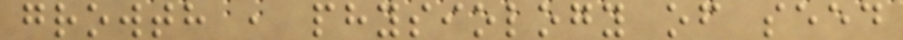growth , physiology of seed
